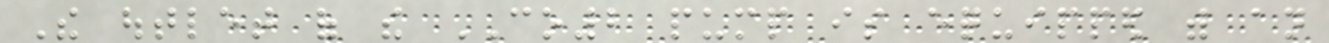The outlet of the CO2 pump is equipped with an
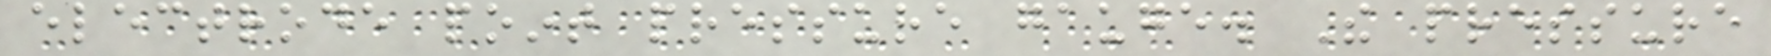electrode point pressure gauge. The pressure
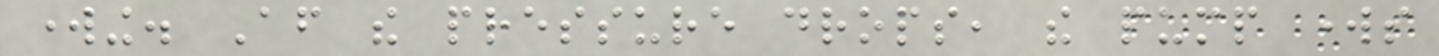working. After the pressure drops, the pump works
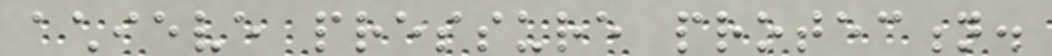achieve pressure protection.
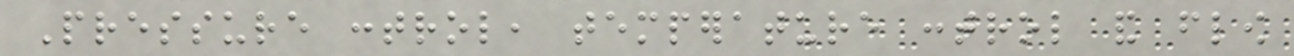Pressure control, temperature control and flow
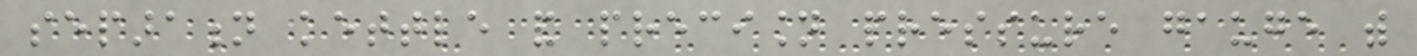separation kettle and precision pressure gauge with
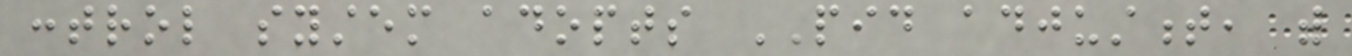control system adopts PID adjustment, with
